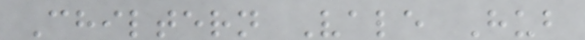Chiltern Vale Hub
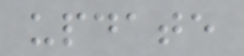update
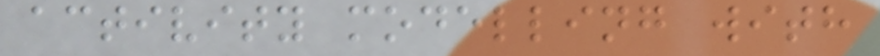activity modelling with
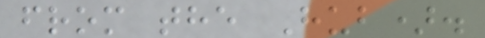from the Hub).
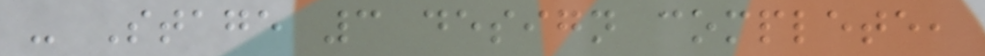- Stage 3 design complete,
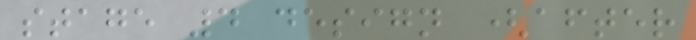stage 4 design (after
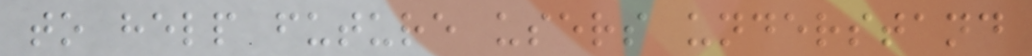to help future users understand
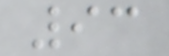93
